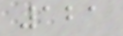121
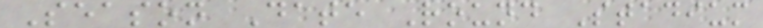Season Date Round Stadium
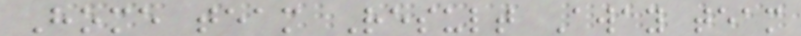Home team Result Away team
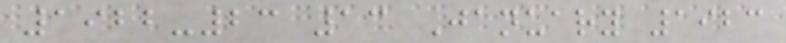1922-23 13 January 1923
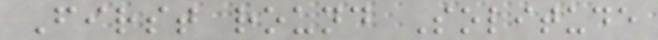First round Solitude
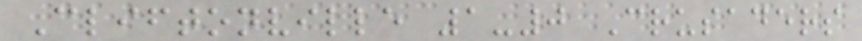Cliftonville 1-0 Crusaders
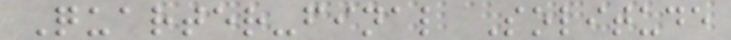Quarter-final Solitude
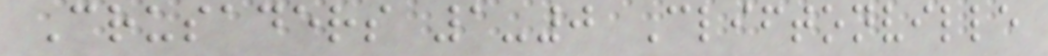Crusaders 1-0 Cliftonville
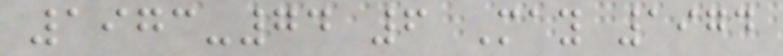1973-74 6 May 1974
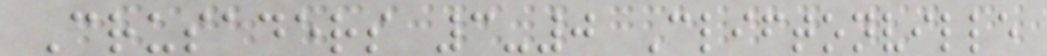Crusaders 3-0 Cliftonville
